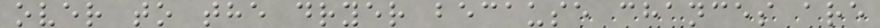over to the dryer because chances are
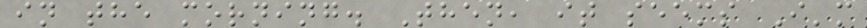in the morning. Then, it seems I'm
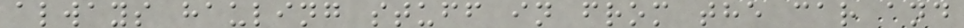always hauling stuff in from the car and
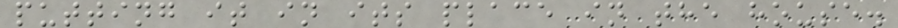putting it in its place in the house.
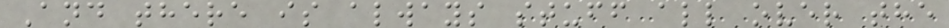And there is always stuff all over the
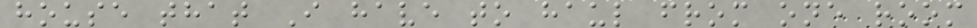house that I have to haul from one room
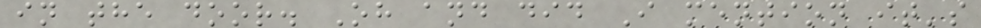in the door. Oh and did I mention it's
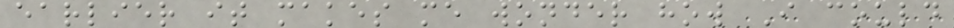earlier it makes me wonder how I could
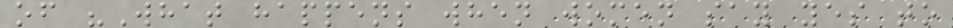of "What happens when women say yes to
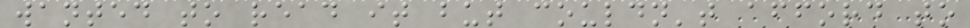wanted to read it but couldn't afford to
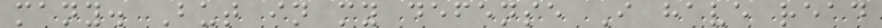many. But in my defense I have read
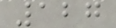127
